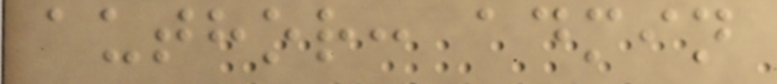author: admin
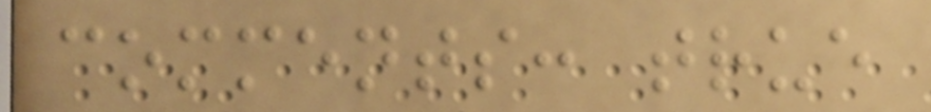comments: true
